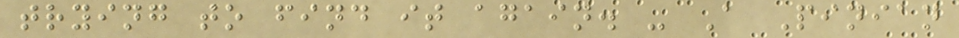trying to find it again. - A Pinian
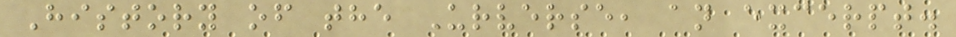History of the Urverse, an excerpt.
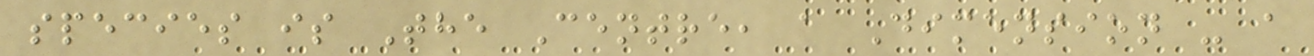species is The Centre, a Dimension - a
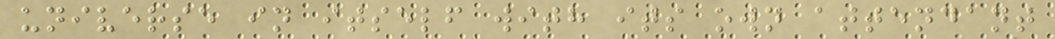universe in itself with its own attendant
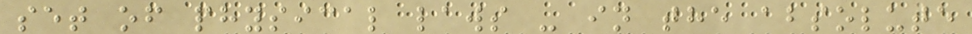set of physical laws - in the absolute
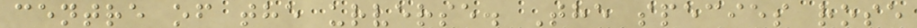centre of the urverse. The species rose
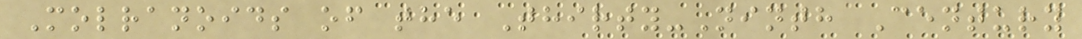Molranoids of the Thirty-Ninth Century
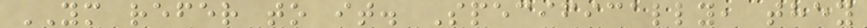YM refer to it. Specifically, they
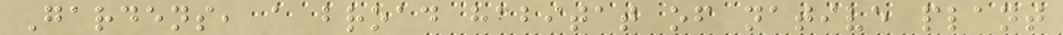Gardens, a broad habitat of native plant
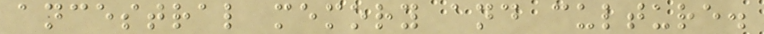ancestral memory and culture.
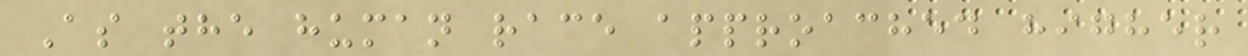As the human race approached higher
